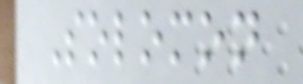Solomon
